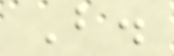B.
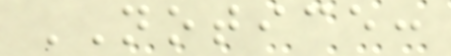NOTICE:
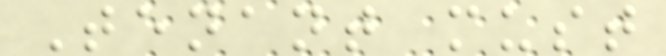Tenant must
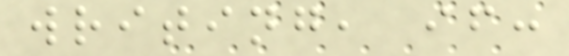writing, if:
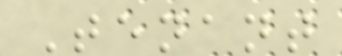Tenant
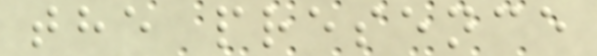the presence
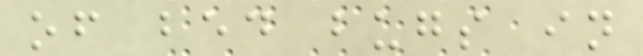of bed bugs in
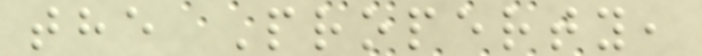the Property,
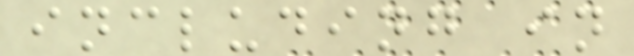including in
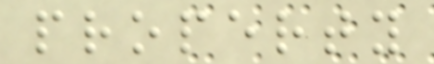property
